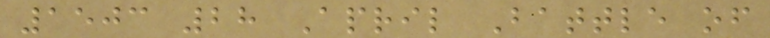1503 28 April Battle of
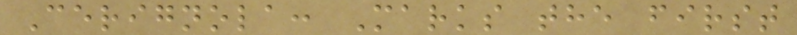Cerignola: Marks the first
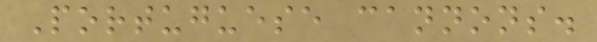Portuguese cannons.
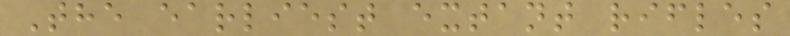The earliest extant rifles
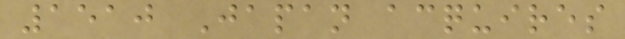1510 Japan acquires
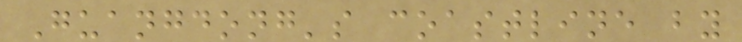Guangdong's coastline by
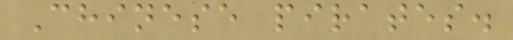Chinese pirates.
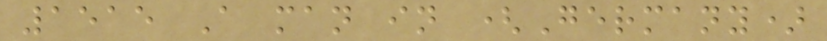1515 A man in (Germany)
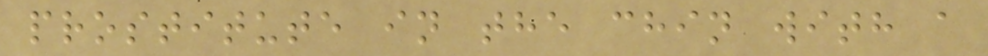prostitute in the chin with a
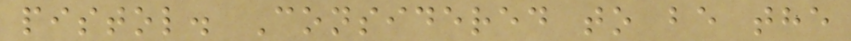pistol. Considered to be the
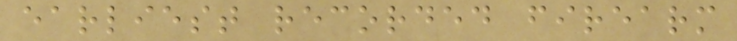earliest recorded firearm
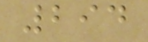294
